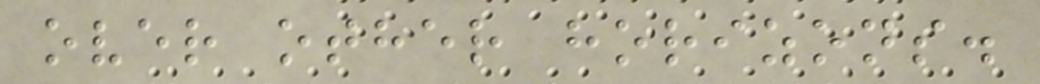over other horizons.
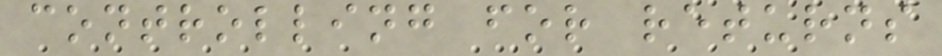controlling for returns
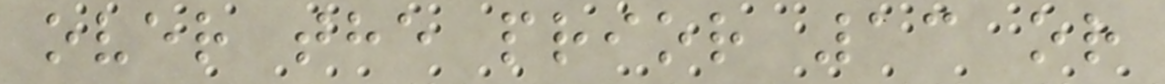over the prior 13 or
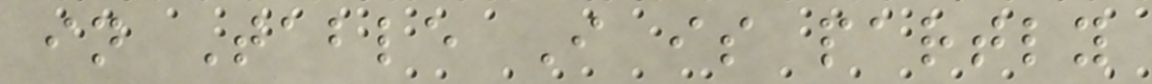in Table I is partly
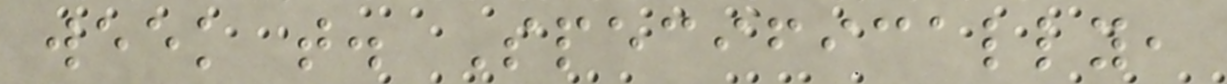week t. Specifically,
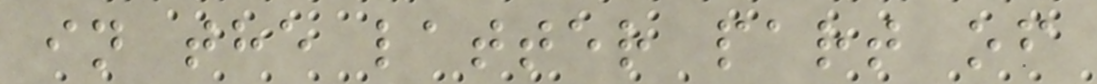in the latter part of
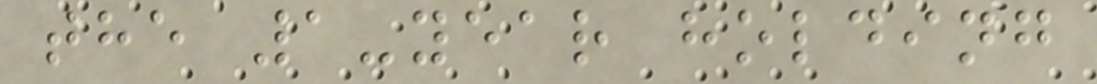the 1-year holding
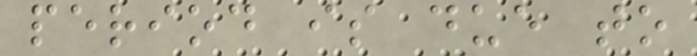period is due to
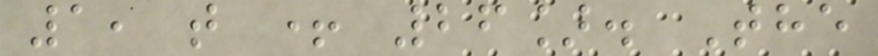1, t + 26]. The
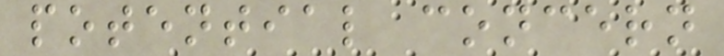potential concern
